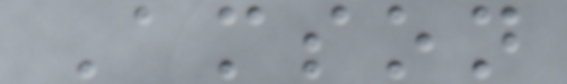Amson
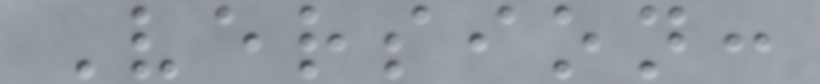Version:
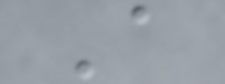A
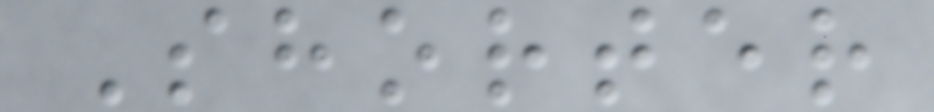Shorter
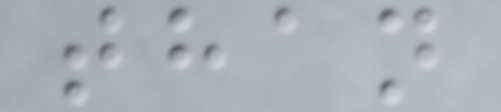than
